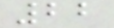22
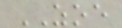ZOE
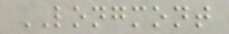LONGMONT
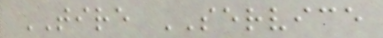TIRE SERVICE
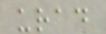urad
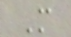M
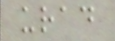urad
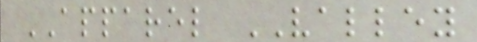APPAREL VALLEY
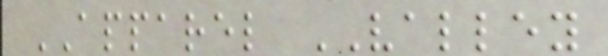APPAREL VALLEY
